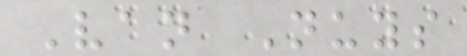Van Nuys
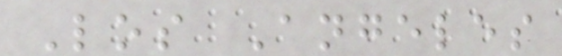Los Angeles
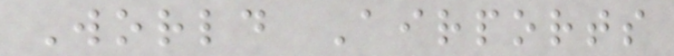World Airports
